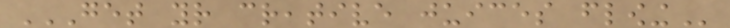GET YOUR CREATIVE JUICES FLOWING
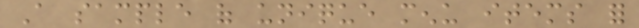A sample of unique menu items for
